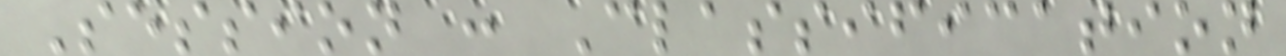Session : Classification
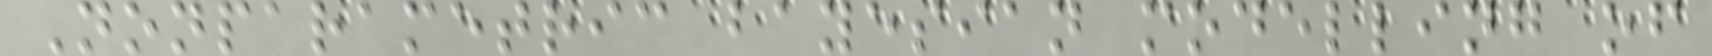Nonparametric bayesian modelling of
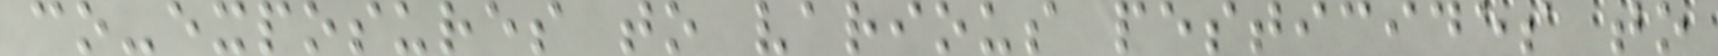co-exposures to various pesticides to
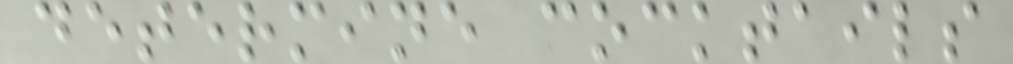determine cocktails
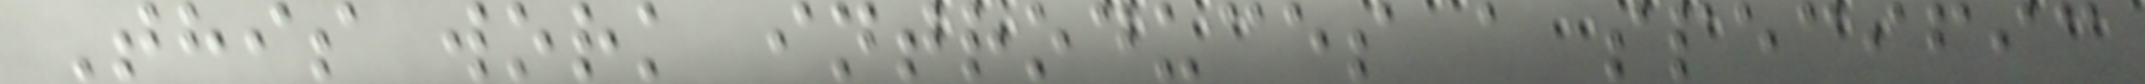This work introduces a specific
